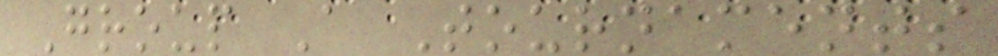Group A Tournaments
